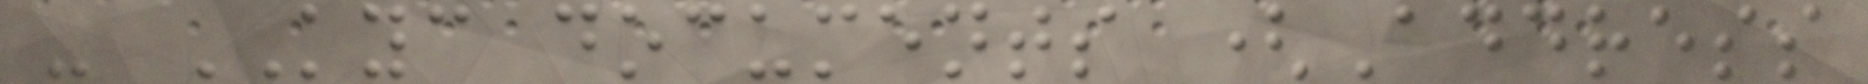- KYC documents (Address
